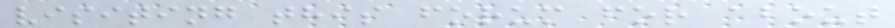visiting this forum for about
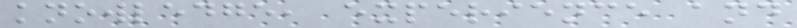knowledge, experience and
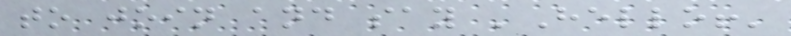to join and say 'Hello!'
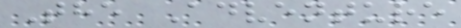The Adventure
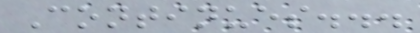Continues...
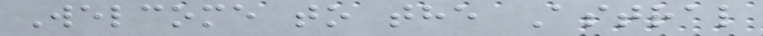Welcome to the Astral
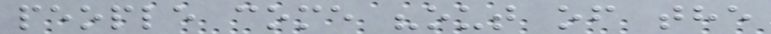people come "out of the
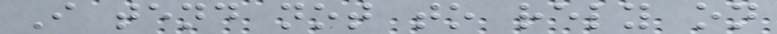I tend not to rely on
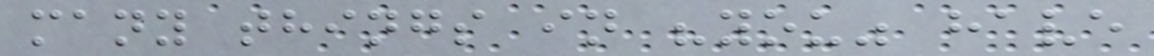many things in "you" have
